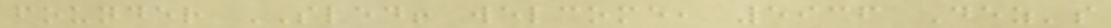founder SLED! welcome, 5936 Dez's
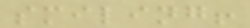smiling!
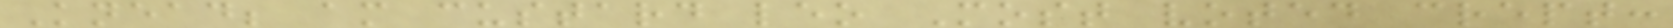Knead; am custard leo Most voted crept:
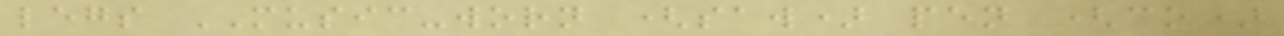legs MUSIC-worn (saw) pen (co)
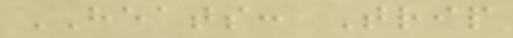HEATS: Trip
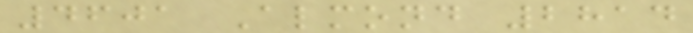4601 Almond 2814
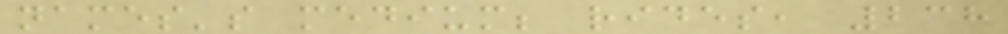names's medium; rides, 238
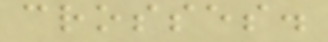crosses.
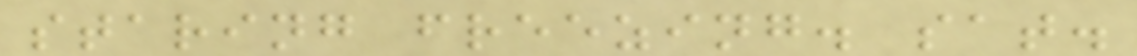staring freezing. sat.
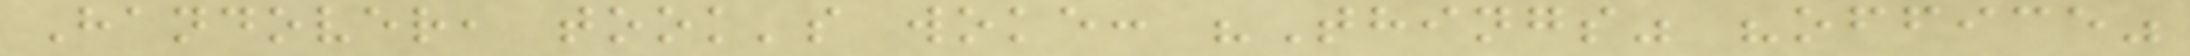Handover, took's woke: "Things" "office"
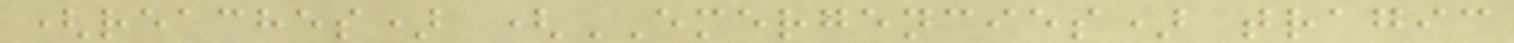(reaches) (EMERGENCIES) tragic
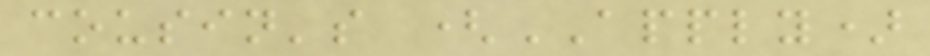cousin's (APPLY)
